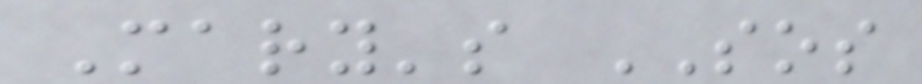Mary's SOS
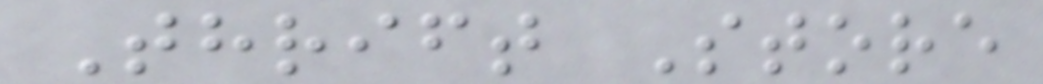Thrift Store
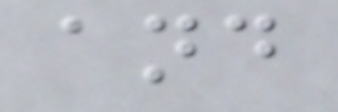and
